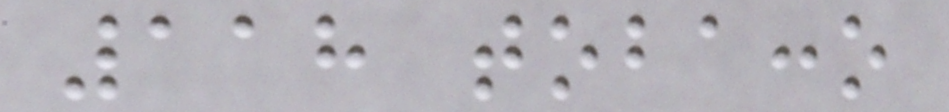118 tobacco
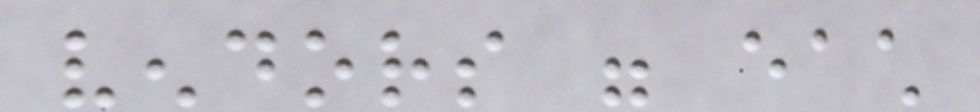vendors were each
